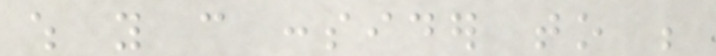which you can consider to be
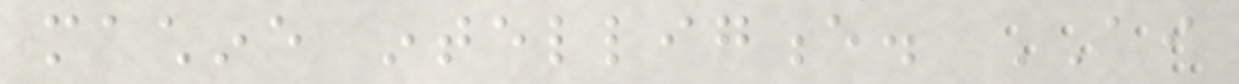machine intelligence. AI
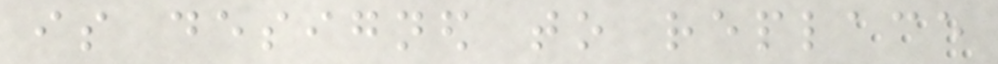is designed to replace
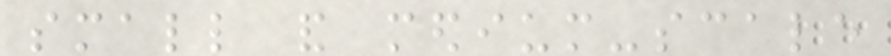small and medium-scale
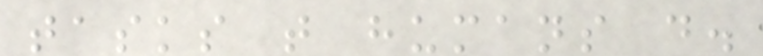tasks that humans do.
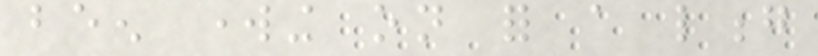been working on for a long
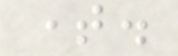time.
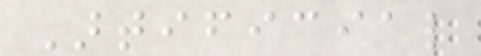Artificial
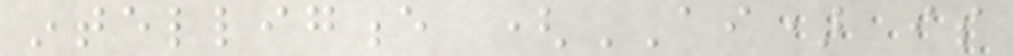intelligence (AI) is
